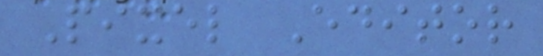Pixel Editor
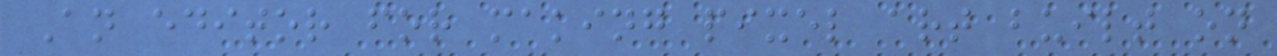An editor for making pixel art built on
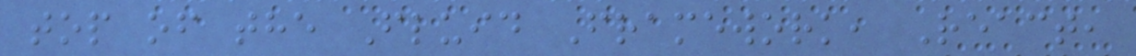top of the Fluid Framework, React,
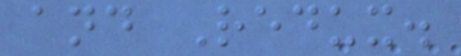and Redux.
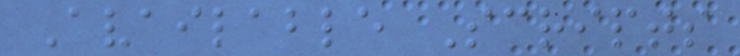Available Scripts
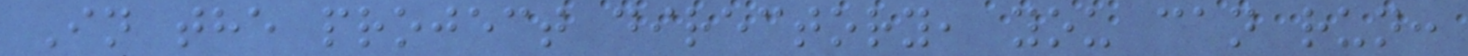In the project directory, you can run:
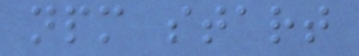npm start
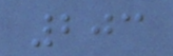203
